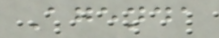Agenda
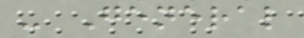- General
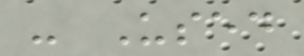- Used
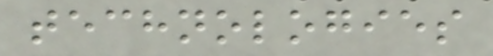technologies
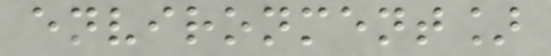environment]
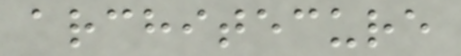architecure
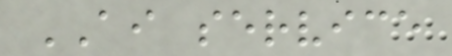AI service
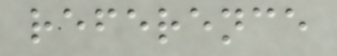reference
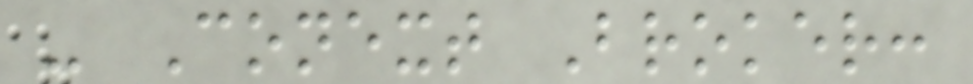- Conext Broker:
